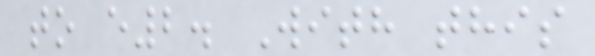to e2. With this
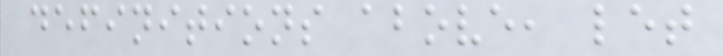definitions above, let
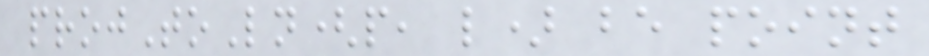projToLn(p, l) be point
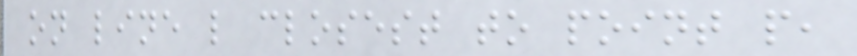on line l closest to point p,
